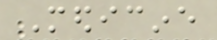Medicine
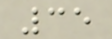35
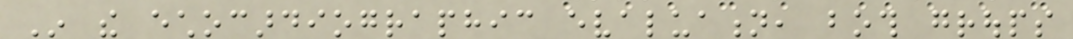In the echocardiographic evaluation, both groups
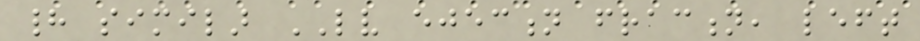had similar LV ejection fraction, left
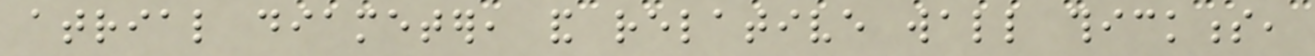atrial diameter, and relative wall thickness,
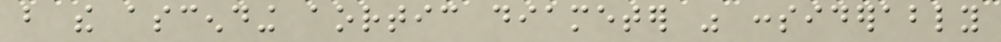but the ascending aortic diameter was considerably
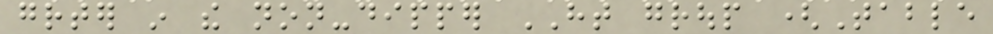greater in the non-dipper HT group (Table
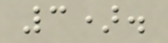3).
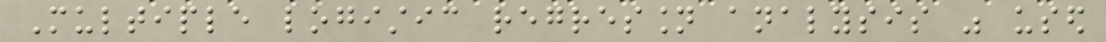Multiple logistic regression analysis was used
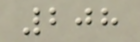208
